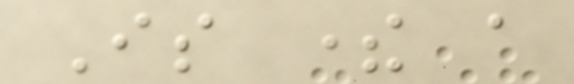Is there a
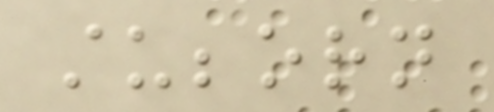stubborn
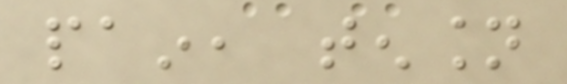pain, tension
